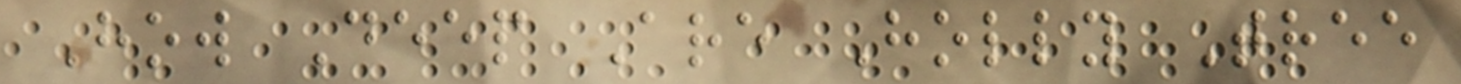How Deep Are Holly Tree
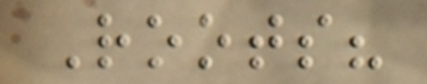Roots?
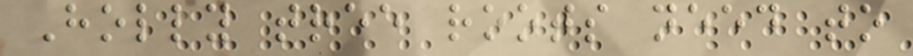Holly tree roots need to
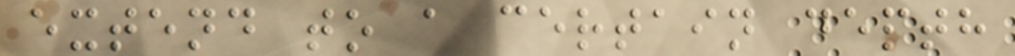extend to a certain depth
